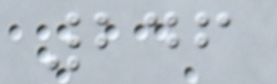246
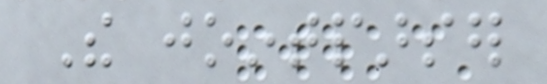The jointparser
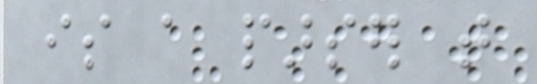is a parser that
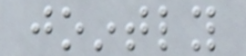jointly
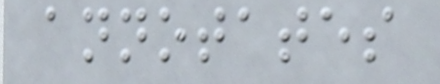annotates
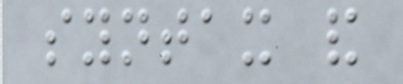syntax and
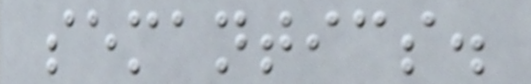semantics.
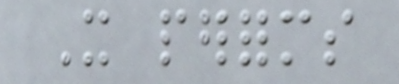It performs
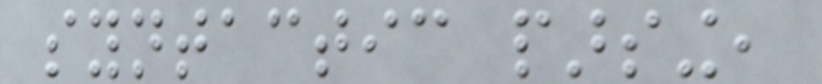syntactic parsing,
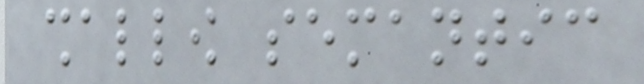shallow semantic
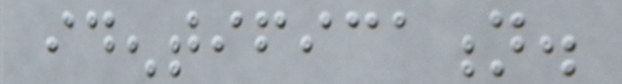identification.
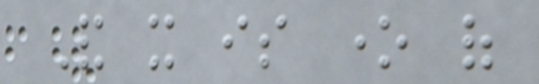And it is one of
